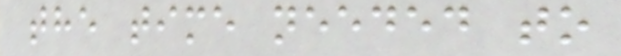the time needed to
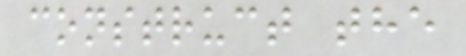construct the
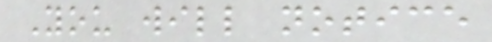You will notice
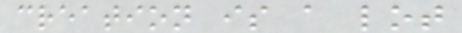creation is a lot
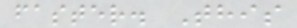faster. This
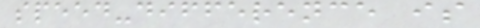speed-difference is
